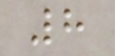8
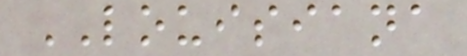LOUISIANA
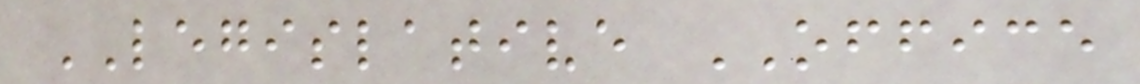LEGISLATIVE OFFICE
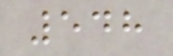548
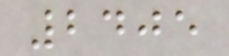2405
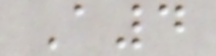A4
